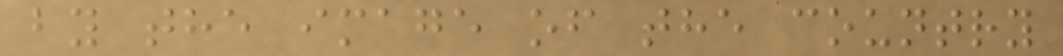by the image of the country
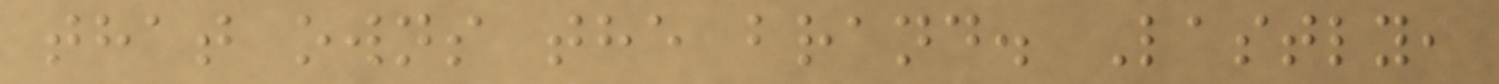that owns the brand. Lastly,
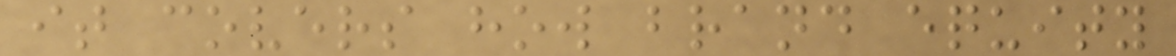it covers how brand equity
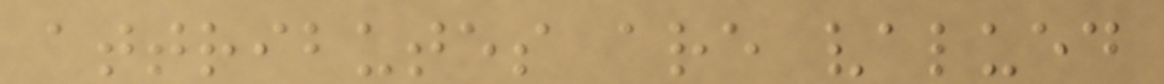attributes are valued
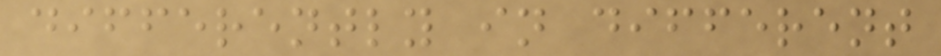differently in different
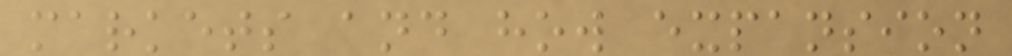markets and how expansion
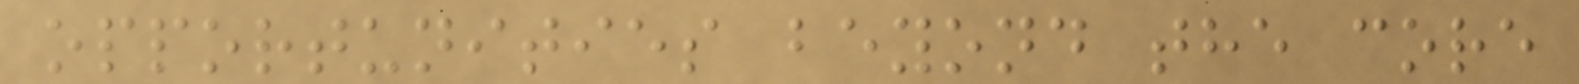opportunities beyond the core
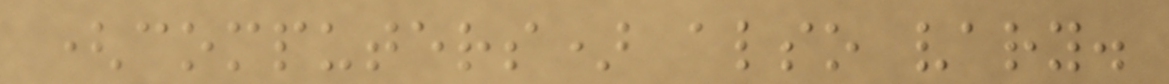(computers) also vary.
